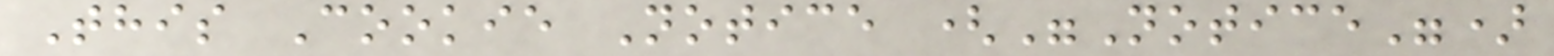This Cookie Notice ("Notice")
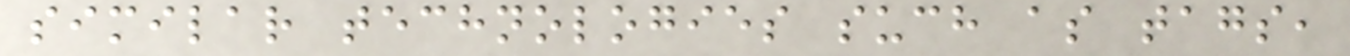similar technologies such as tags,
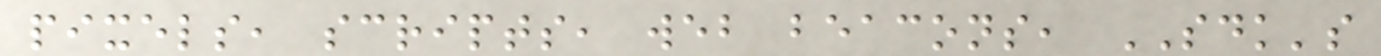pixels, scripts, web beacons, SDK's
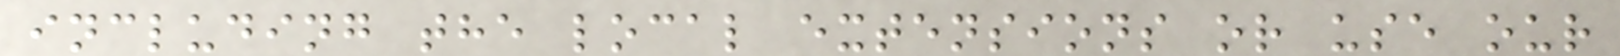including the local extensions or use our
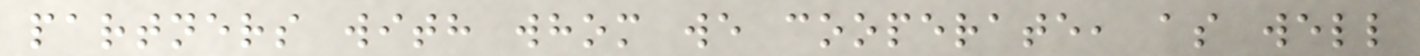partners with whom we cooperate, as well
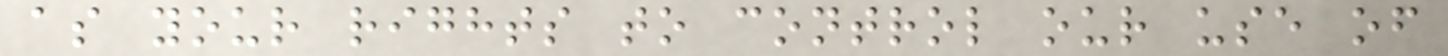as your rights to control our use of
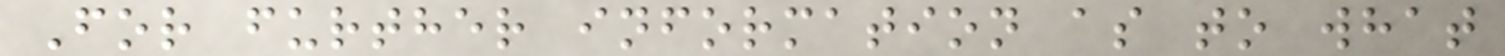For further information as to what
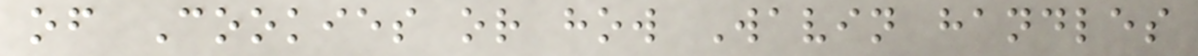of Cookies or how Wavin handles
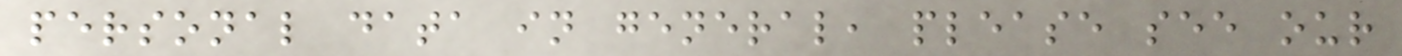personal data in general, please see our
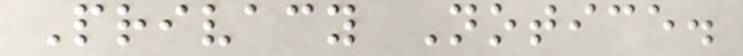Privacy Notice.
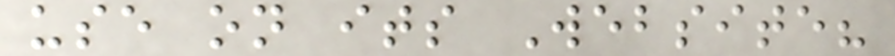use on its Website?
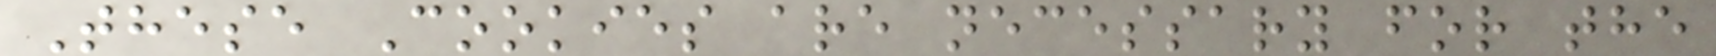These Cookies are necessary for the
